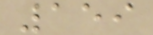159
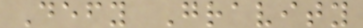Defy Gravity
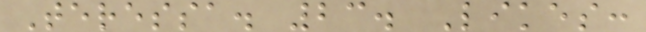Teressa. 23. Likes:
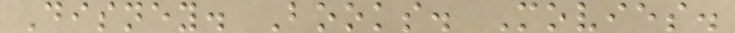Disney. Books. Movies.
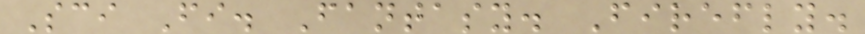Sci Fi. Fantasy. Firefly.
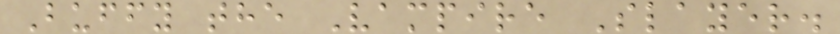Buffy the Vampire Slayer.
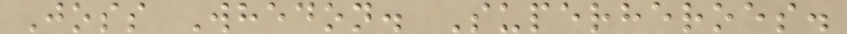Joss Whedon. Superheroes.
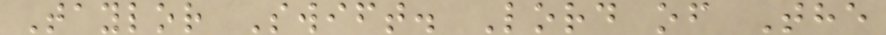Taylor Swift. Lord of The
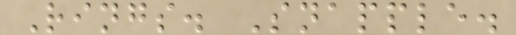Rings. Snapple.
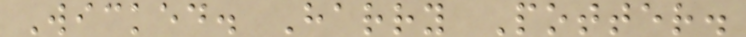Wicked. Harry Potter.
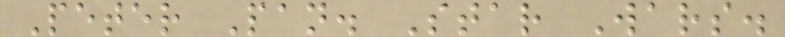Peter Pan. Star Wars.
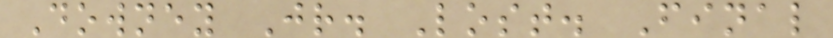Downey Jr. Lost. Final
